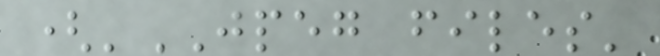('JPEG files'
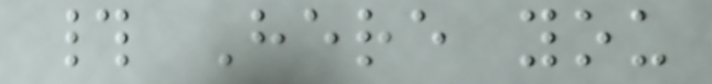# Here you
